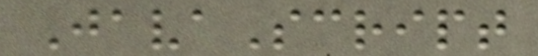JavaScript
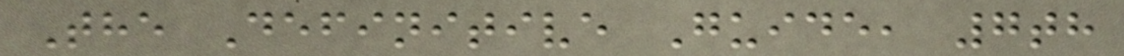The Definitive Guide, 7th
